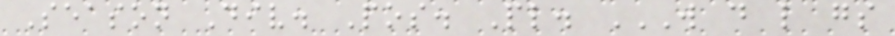Season Div. Pos. Pl. W D L GS
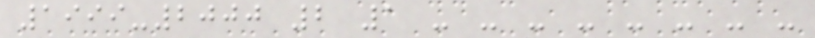1999-2000 2 1 - - - - - - - -
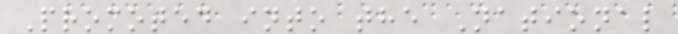Promoted into the National
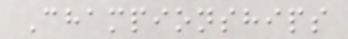Championships
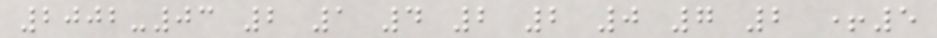2002-03 2 1 4 2 2 0 7 2 +5
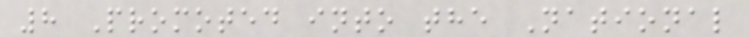8 Promoted into the National
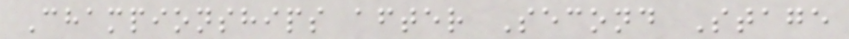Championships after Second Stage
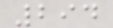294
